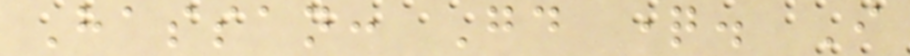Hassan: Good question. I
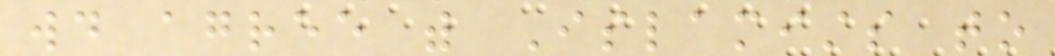would agree with Islamists to
